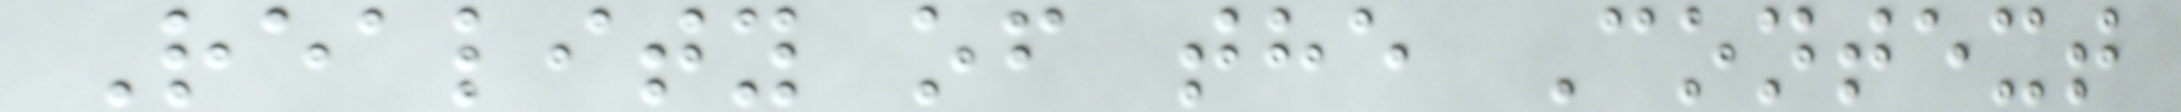Reality of the Context
